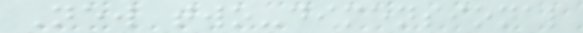New two-dimensional
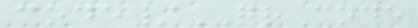code/QR code
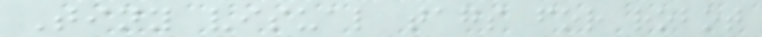Tiny visual tags for robot
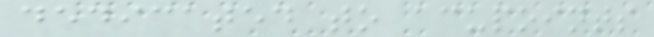dedicated to acupoints
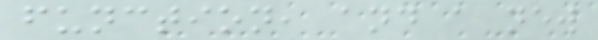function, and a new
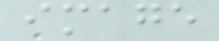image
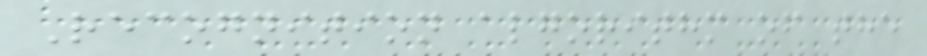Recognition algorithm of the
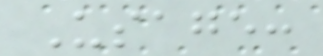Usage:
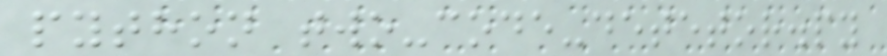python two-code-detetor.py
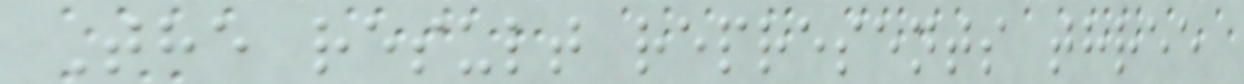The result represents three
